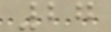27
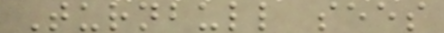Turnbull sees
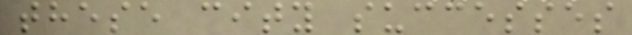these city successes
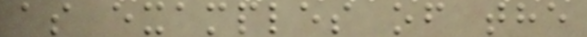as examples of the
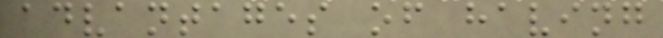advantages of having
